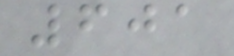601
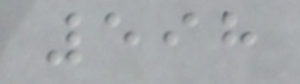598
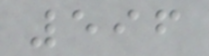596
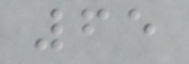65
